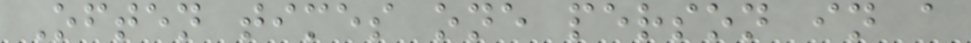Often times one person in a
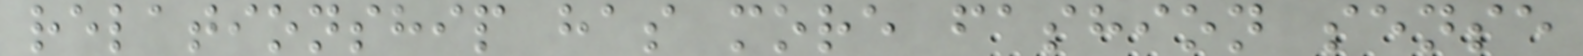relationship has more fashion sense
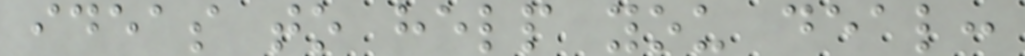ideas to help you deal:
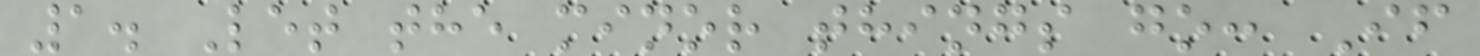1. Let the minor things go: If
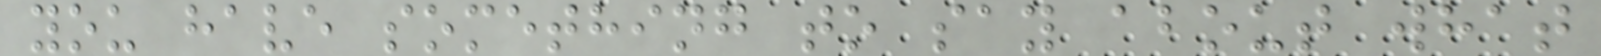you have something to say about what
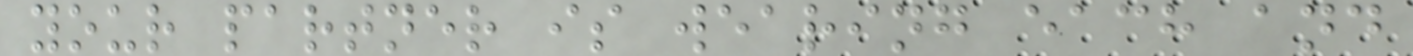your partner is wearing each and
